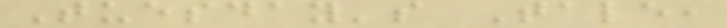Tuesday's Tale,
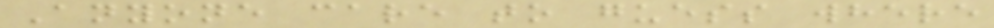Anyone care to guess where
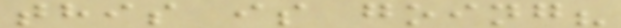this is going?
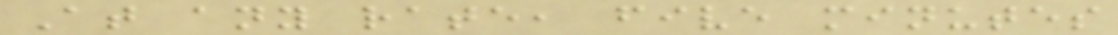At any rate, five minutes
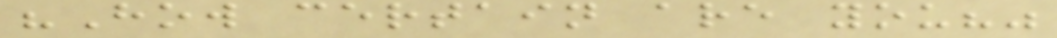"How certain are you?"
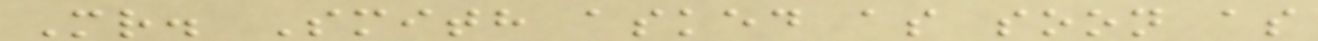Mr. Smith asked as soon as
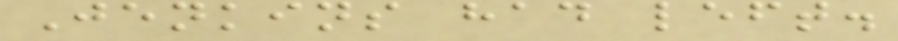Jenkins had left.
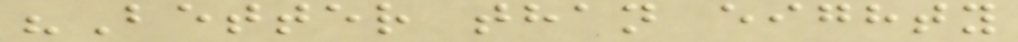"Better than eighty
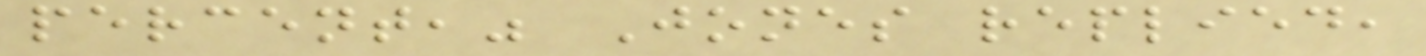percent," Jones replied,
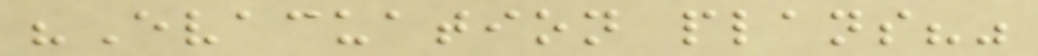"Evacuation plans?"
